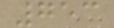753
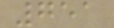751
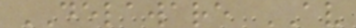DELAWARE AV
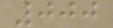000
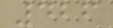426
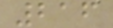216
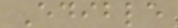Edible
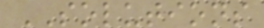SOLUTIONS
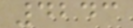4243
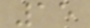15
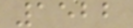1522
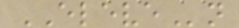ELEVEn
